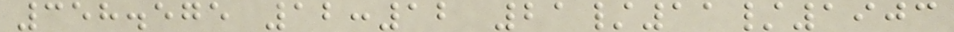358.575 12:12 21/11/1903
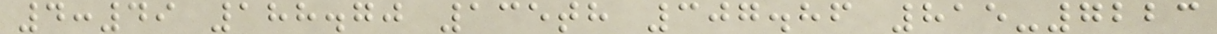4:49 188.70 135th 307.86 815-7223
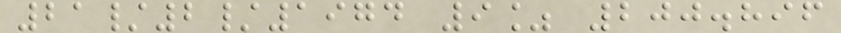21/2/1974 9% 200.896
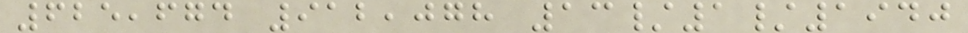625,674 912,078 13/1/1940
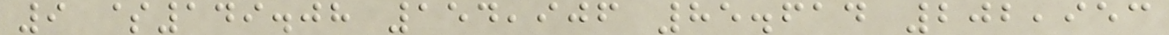9 $149.08 154,906 85.614 202,953
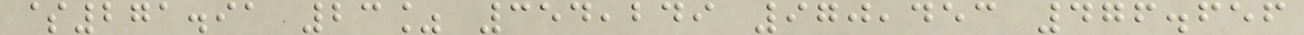$271.91 23% 354,249 970,453 476.656
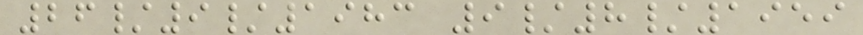26/9/1983 9/8/1959
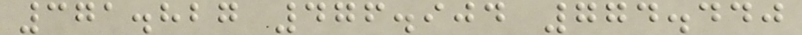371.827 476.904 774.440
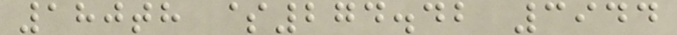180th $274.42 3944
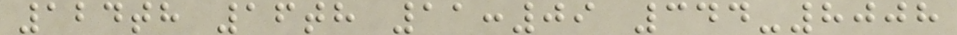124th 16th 11:09 344-8008
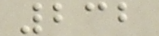232
